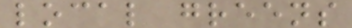local greens
